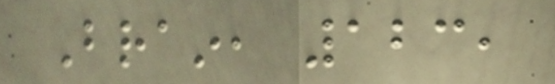Brain, 123,
